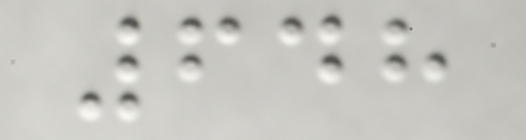648
